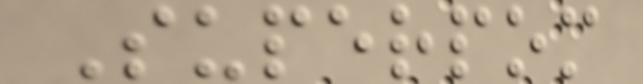Superpom
